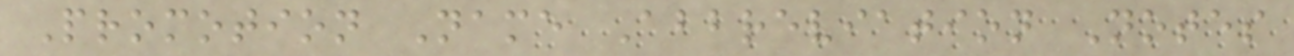Promotion Name Abbreviation Notes
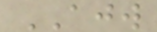AJW
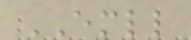EMLL
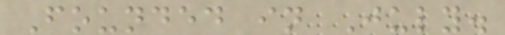Founded in July.
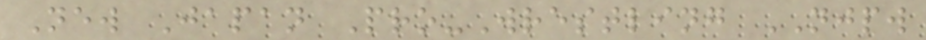New Japan Pro-Wrestling NJPW
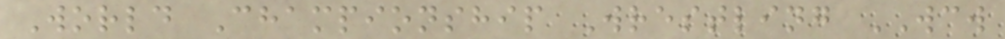World Championship Wrestling WCW
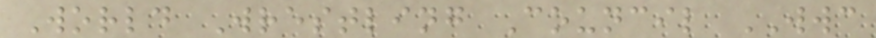World Wrestling Council WWC
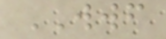WWF
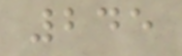245
